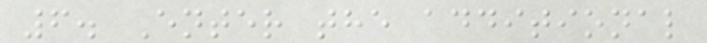6. Enter the additional
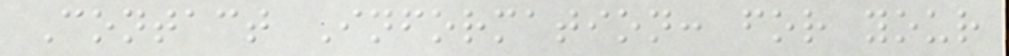Contact Information: for your
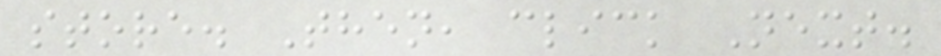store. Then, click Next.
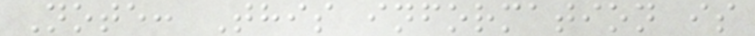Note: This information is
